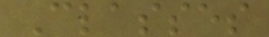Classes
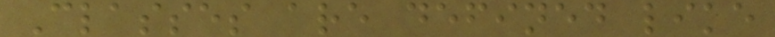Classes are defined like
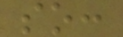so:
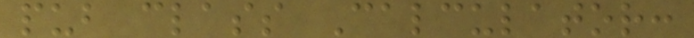pub class Calculator:
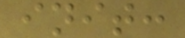init:
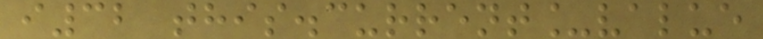i32 this.current_value
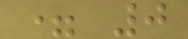= 0
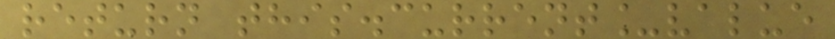return this.current_value
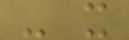- x
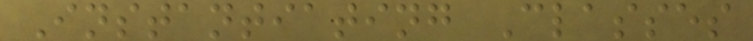Instantiating Classes
